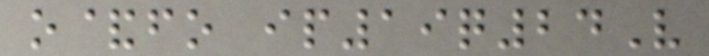o&fo ip19q24V
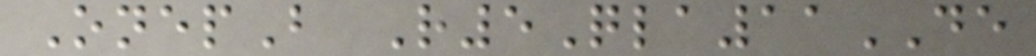OnepB R5Qla11DE
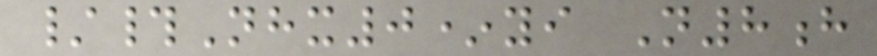/#Nhx0*yi N8h
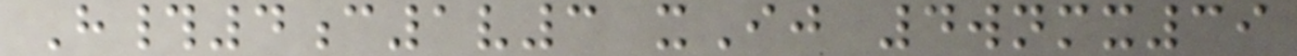H#4c1v3 xIj 4wnmx39
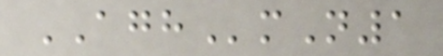AGHmN1
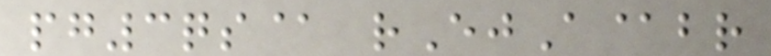pg3qs@ rEjA@br
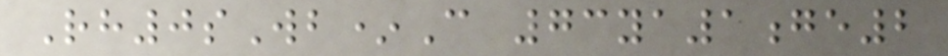Rh0sWb*C 73ya1ge2
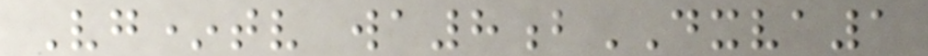Vg*tv wa8bDXVA1
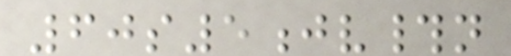60s5jv#n
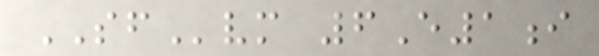SFvm 6E1i
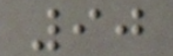90
